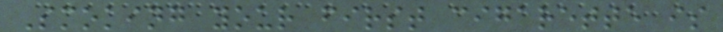Smoking your first cigarette is
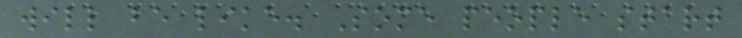will be like. Some people start
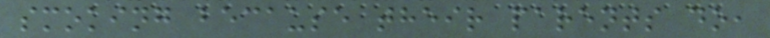smoking because their parents do,
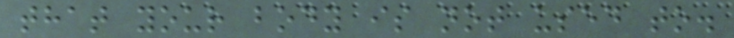that your body is not used to.
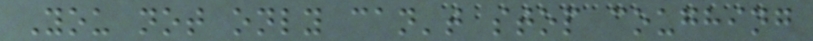You not only can't stop coughing
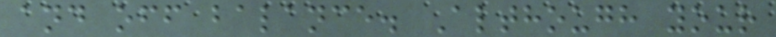and off balance. Although your
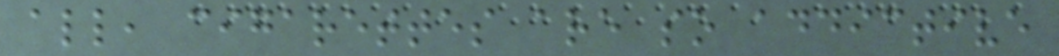all, cigarettes are so addictive
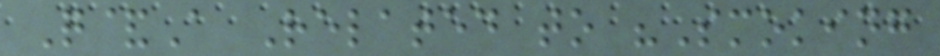Q&A Related to "Smoking
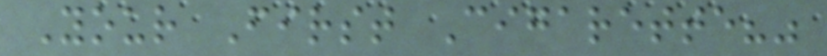Your First Cigarette?"
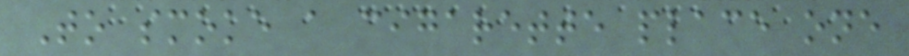To smoke a cigarette place one
